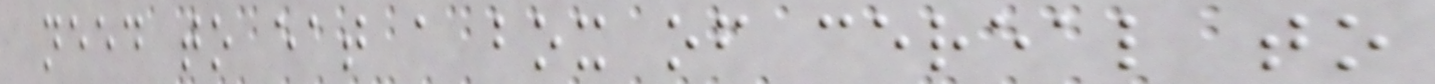need to eat a box of cereal to
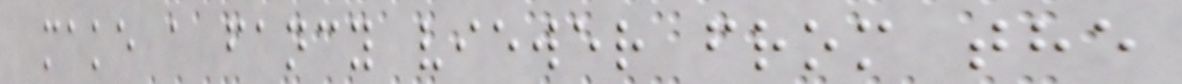make a fancy viewer from the
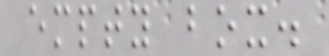empty box.
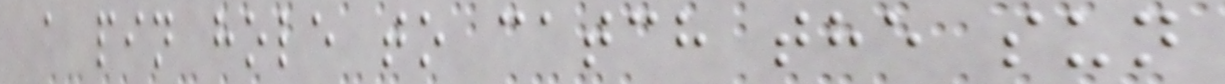a pin hole to catch the sun
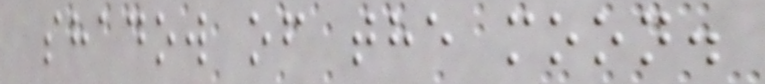shadow of the moon.
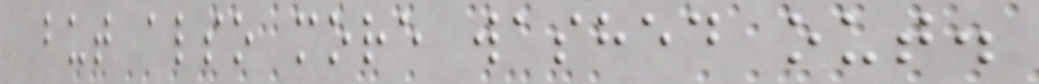but also more washed out.
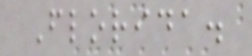Florida.
